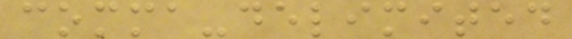comma-delimited
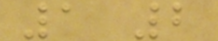1 2
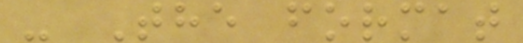- The format
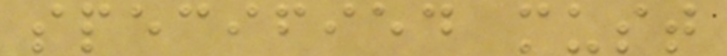specified must
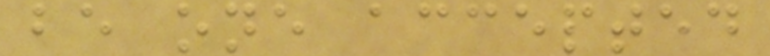be one accepted
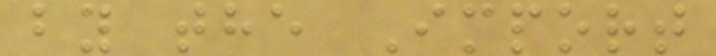by the Import
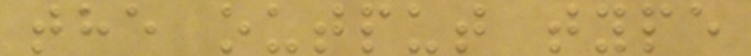the output type
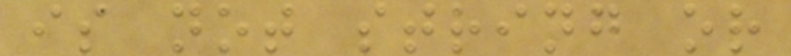is not string or
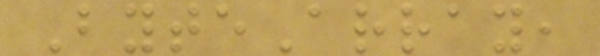ByteArray,
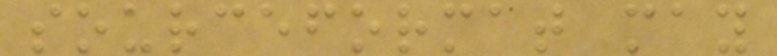sourceformat may
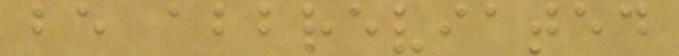be abbreviated
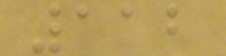112
